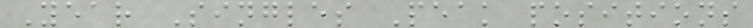Year Singles Peak positions
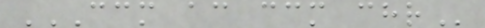CCM AC CCM CHR
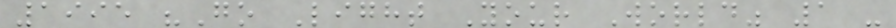1995 "Go Light Your World" 1 -
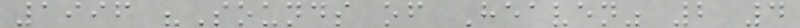1996 "Sounds of Heaven" 2 4
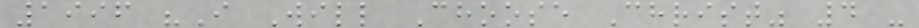1996 "I Will Choose Christ" 4 -
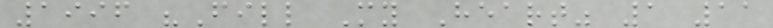1996 "Fill My Heart" 1 11
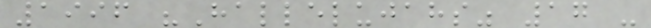1996 "Hallelujahs" 17 -
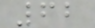62
